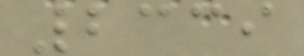2339
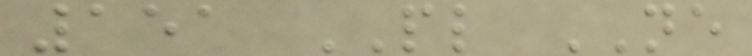151 PL NE
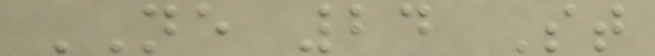NE 24 St
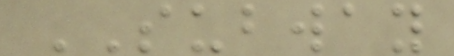SUBWAY
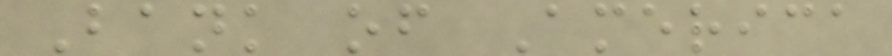Bank of America
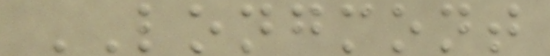LONGMONT
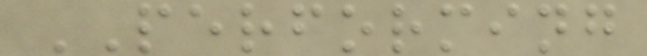PERFORMING
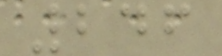246
